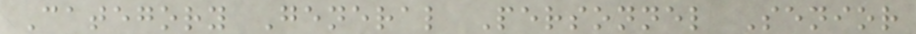Category General Personnel Senior
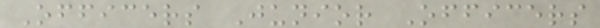Officers Junior Officers
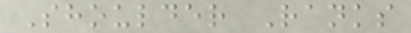Shoulder Ranks
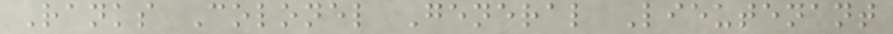Ranks Colonel General Lieutenant
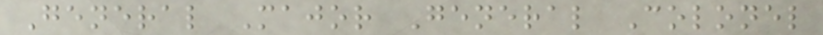General Major General Colonel
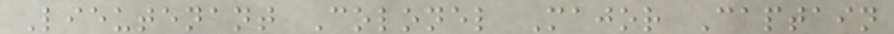Lieutenant Colonel Major Captain
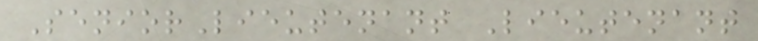SeniorLieutenant Lieutenant
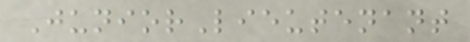JuniorLieutenant
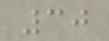30
